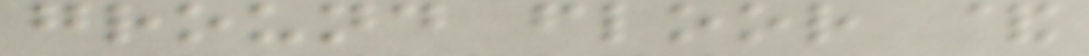ground floor &
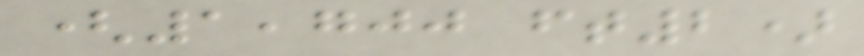(1,700 ft2)
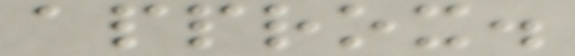approx.
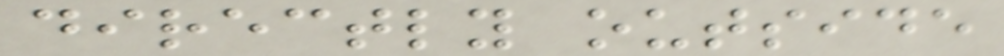directly outside
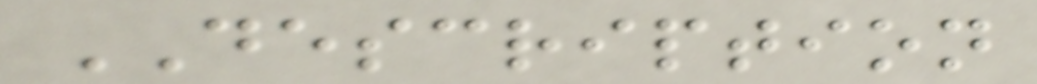DESCRIPTION
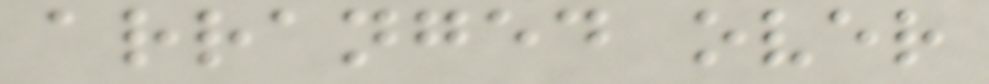arranged over
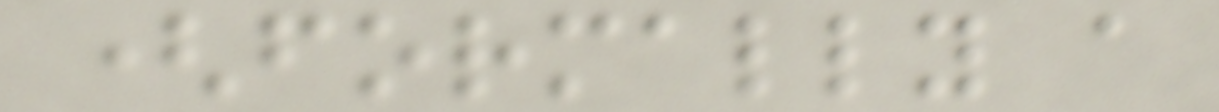(formally a
